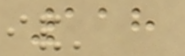118
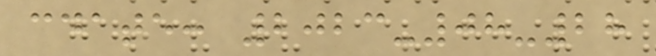cdate: 2023-08-28
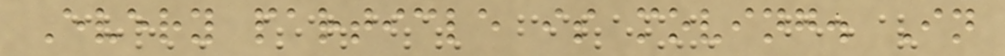Every particle is moving. In
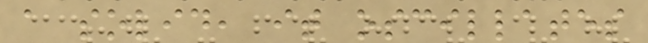a solid, it oscillates
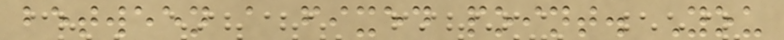between a fixed point. You
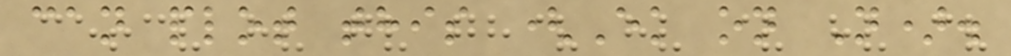can plot this (Ek on N).
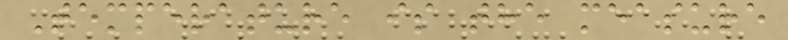Temperature is the measure
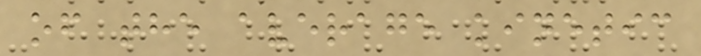of the average kinetic
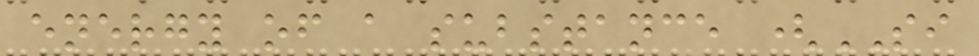energy of a substance (SI
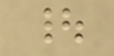|
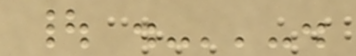| .-''-.
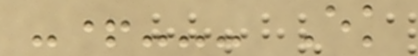-+--- Ek
